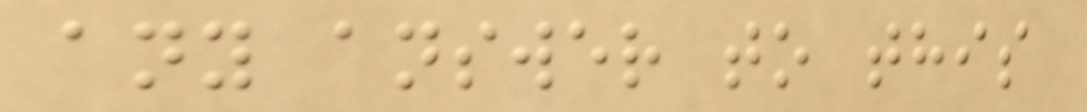any answer to this
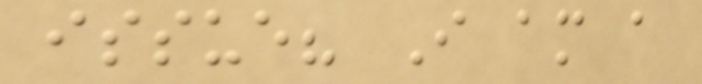issue? I am a
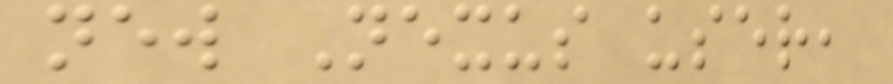new Nexus user,
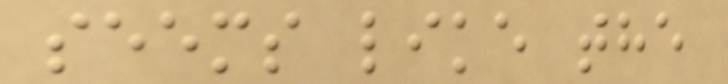seems like the
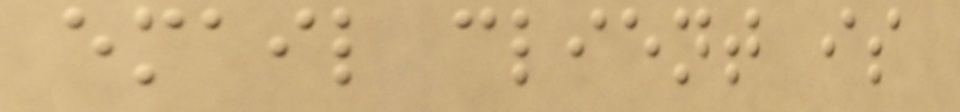email client is
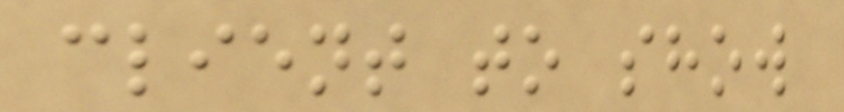client to show
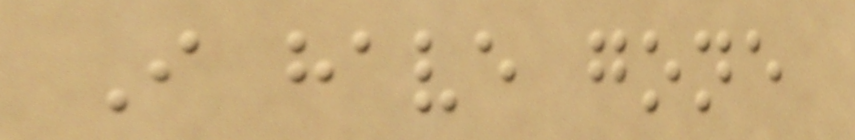I have gone
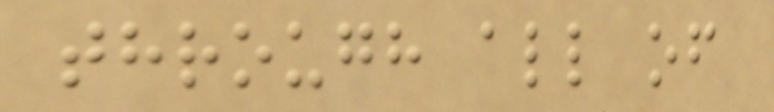through all of
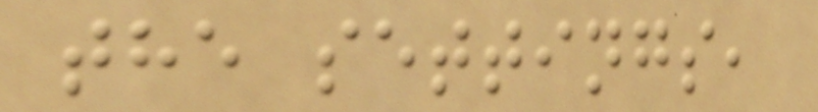the settings,
